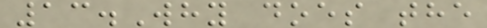13.Why does the
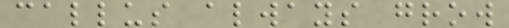callus always grow
